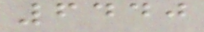6440
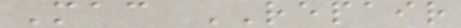Mac REPAIR
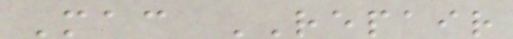Mac REPAIR
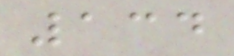134
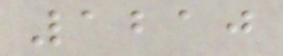1210
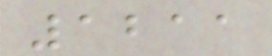1211
